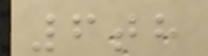6th
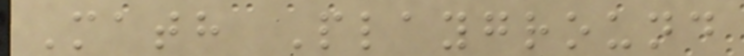Math Playground
